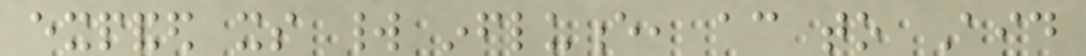expanded its world influence, according to Aid
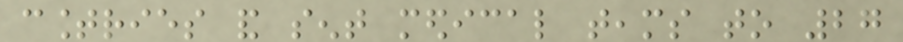countries and sent medical teams to 27
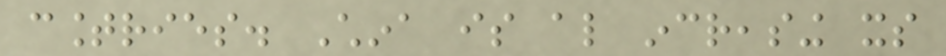countries. China is also increasing its
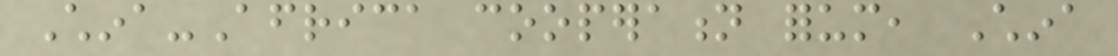China-Africa cooperation forum, China
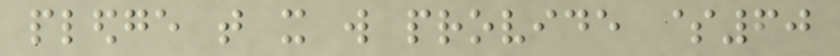pledge that it will provide $60
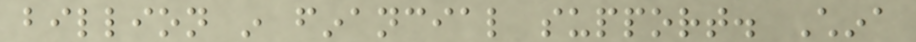billion in financial support. China
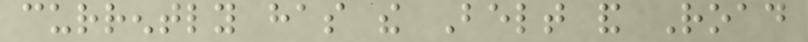currently has the Belt and Road
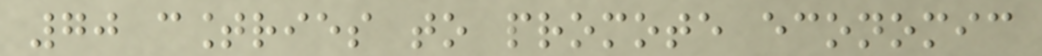70 countries to promote economic
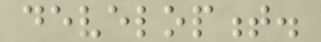development.
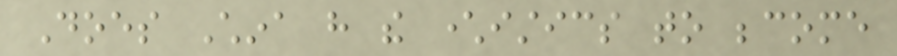Does China have the characteristics to become
